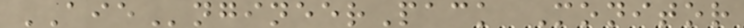AIEngineerPack Monitor
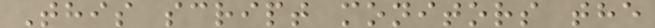This script monitors the
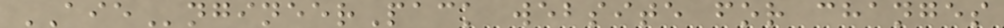AIEngineerPack website for changes
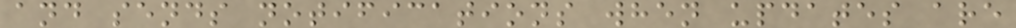and sends notifications when updates are
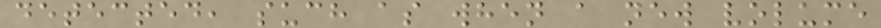detected, such as when a new volume
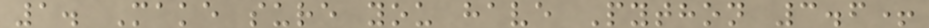1. Make sure you have Python 3.6+
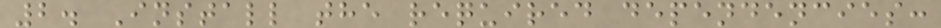2. Install the required dependencies:
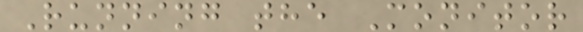Running the Monitor
